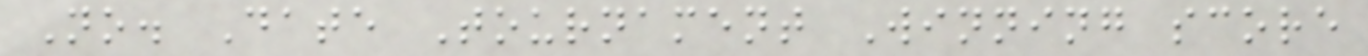No. Date Tournament Winning score
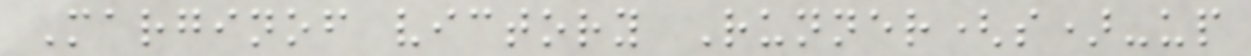Marginof victory Runner(s)-up
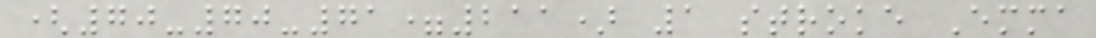(70-70-71=211) 1 stroke Emma
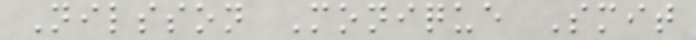Nilsson Monique Smit
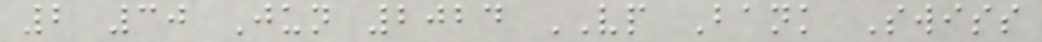2 30 Jun 2024 VP Bank Swiss
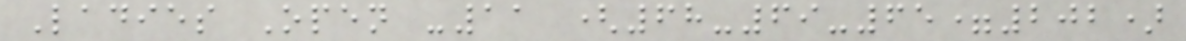Ladies Open -11 (68-69-65=202)
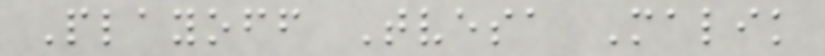Playoff Tvesa Malik
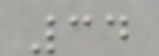34
